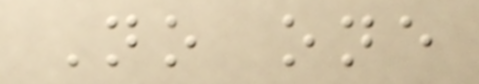No one
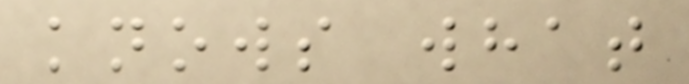knows what
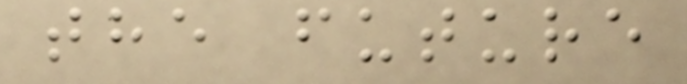the future
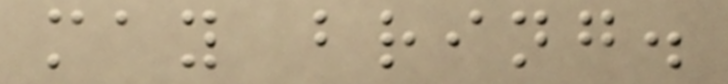may bring.
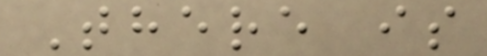There is
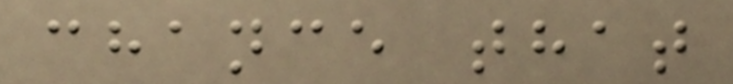chance that
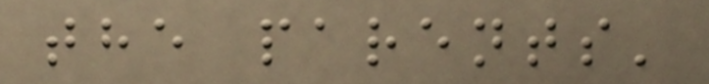the parents'
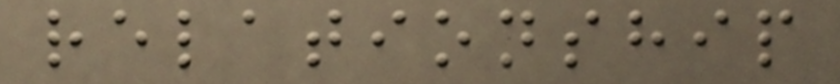relationship
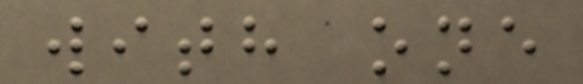with one
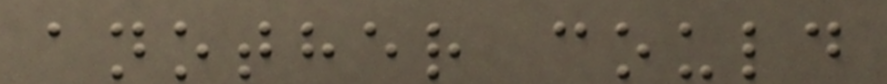another could
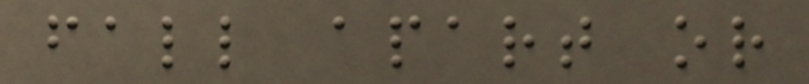fall apart or
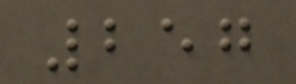257
